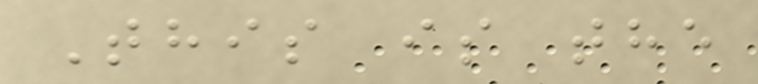This is the
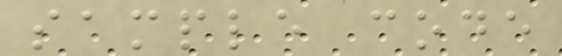sample code
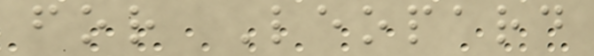for Leopard
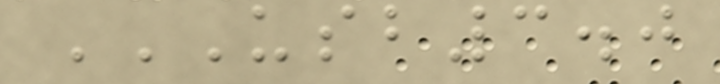USB3.0
